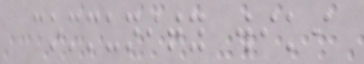community wiki
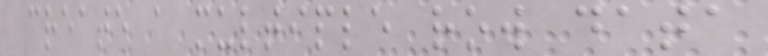create a multiple row data
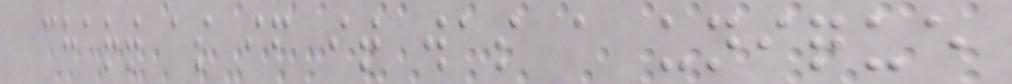chart as if it was a unique
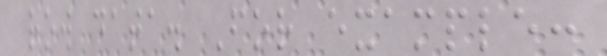row data. For example:
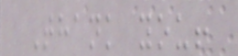Thank you!
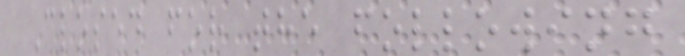Closed for the following
